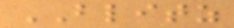BLITZ
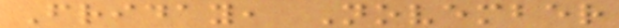Friday, November
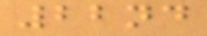22nd
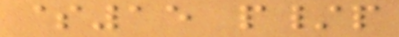$15 p/p
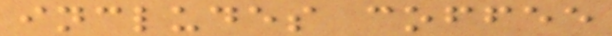includes coffee
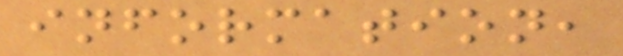information,
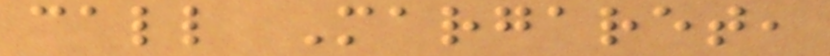call Margaret,
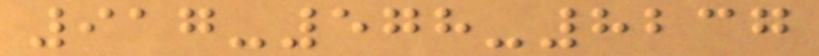917-578-8237
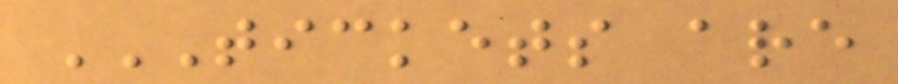TICKETS ARE
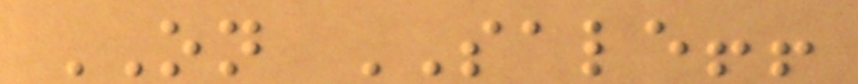ON SALE!!
